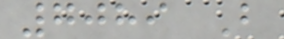7089 B
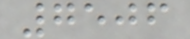7506
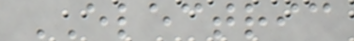ELECTRIC
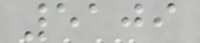5109
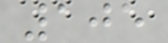105
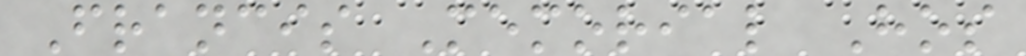Francis Memorial Hos
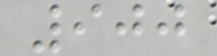900
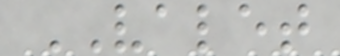VALET
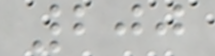200
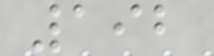192
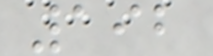192
